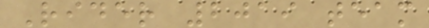Rider 2019 team
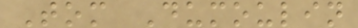Tom Dumoulin
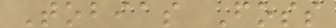Tobias Foss
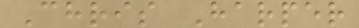Chris Harper
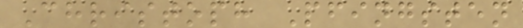Christoph Pfingsten
